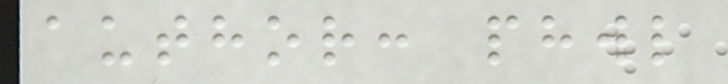author: phwl
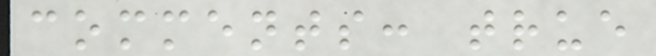comments: true
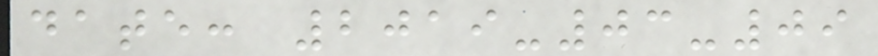date: 2019-03-09
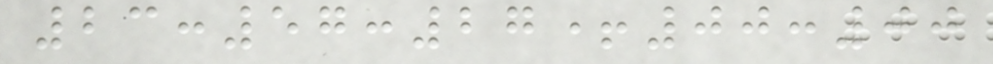23:57:27+00:00
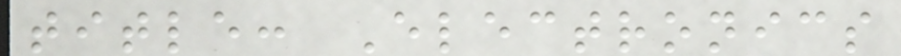title: Electronics
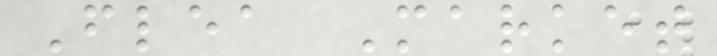Flea Market
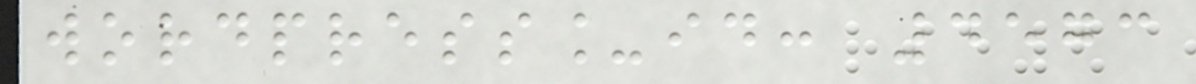wordpress_id: 4573
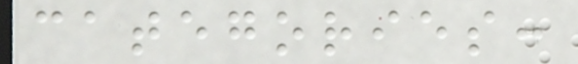categories:
